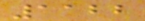1122
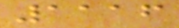1116
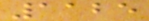1125
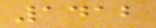1412
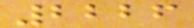2226
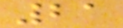21
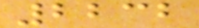2232
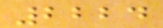2224
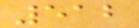512
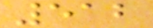512
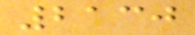2130
